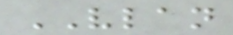VLAN
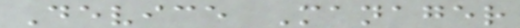Device Manager
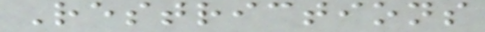Restrictions
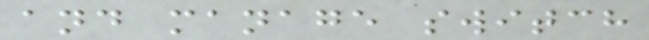and manage switch
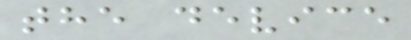the device
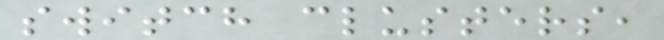switch clusters,
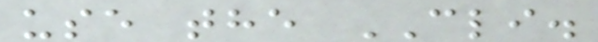use the CLI.
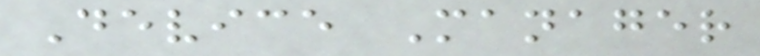Device Manager
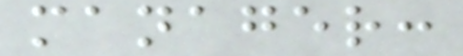manager:
